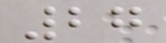27
